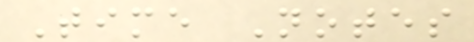Time Notes
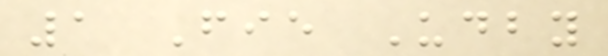1 Fie Udby
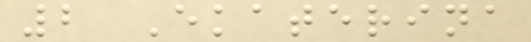2 Ekaterina
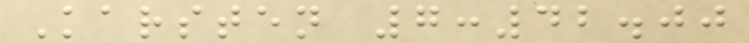Karsten 7:42.00
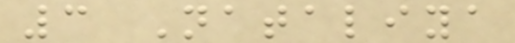3 Nataliya
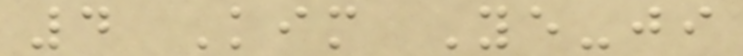4 Kim Ye-ji
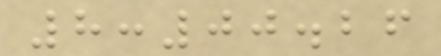8:00.26
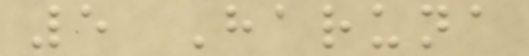5 Haruna
